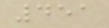451
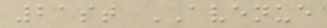21st AVENUE
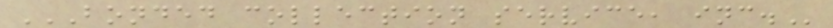BONDED COLLECTION SERVICE, INC.
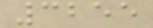3255
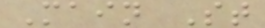Main St
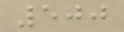500
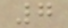7
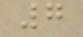7
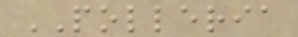POLLERIA
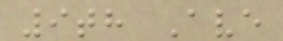9th Ave
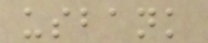usbank
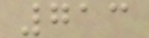713
